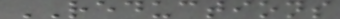REDUCTIONS
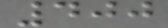400
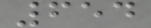654
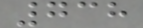738
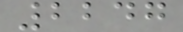2247
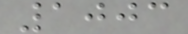1003
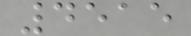4515
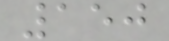150
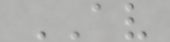AV
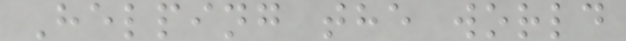Helping the world
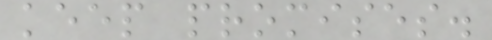keep promises.
